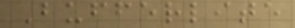Bufferlite
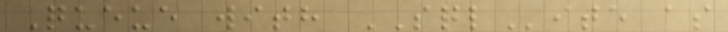Queue with SQLite as
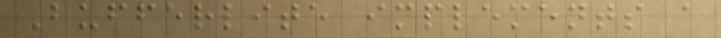Bufferlite implements a
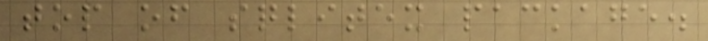top of sqlitex package.
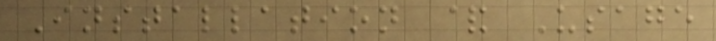Installation & Usage
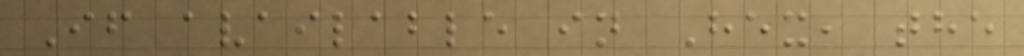If available in Hex, the
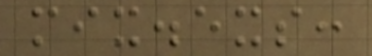mix.exs:
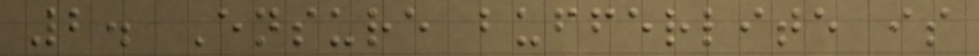2. Ensure bufferlite is
